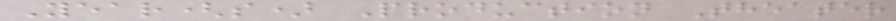Year(s) Production Theater
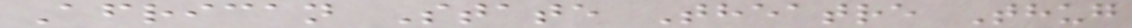African State Theatre Thug
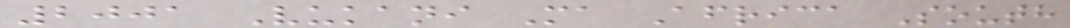2001 Vukani Ma Africa South
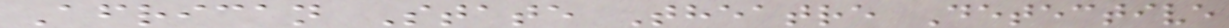African State Theatre Detective
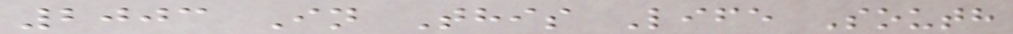2003 In This Life South
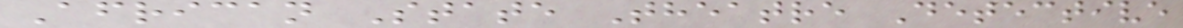African State Theatre Detective
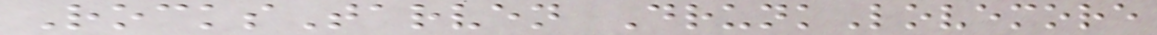RocksTarven DrunkLovemore
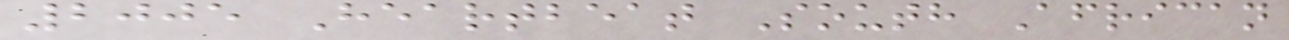2005 Heartbeat South African
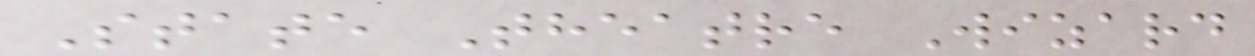State Theatre Wizard
